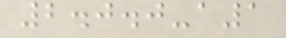2.0.0-a1
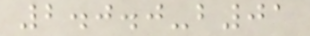2.0.0-b01
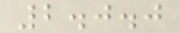2.0.0
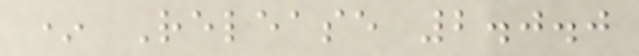* Release 2.0.0
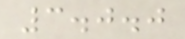3.0.0
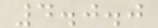4.0.0
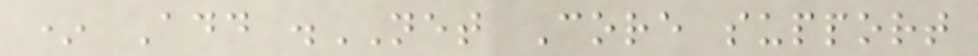* Add .NET Core support
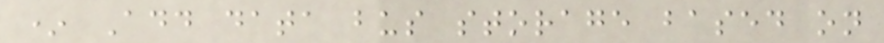* Add data bus storage based on
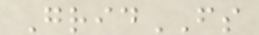GridFS
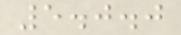5.0.0
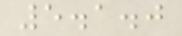5.1.0
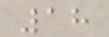18
